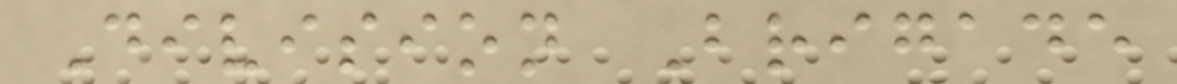Division Brigade
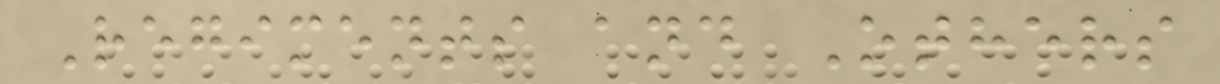Regiments and Others
